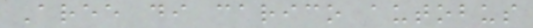Aree di carico autobus
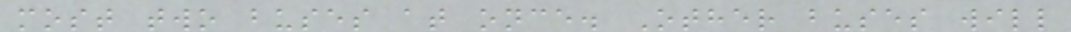most two buses at once. Other buses will
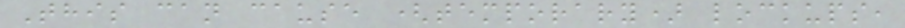This can cause (temporary) lockups,
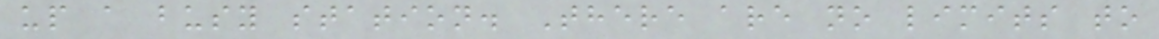up a busy station. There are no limits to
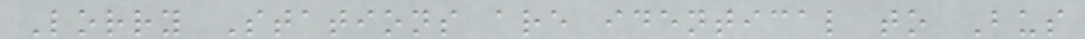Lorry Stations are identical to Bus
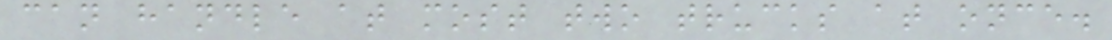can handle at most two trucks at once.
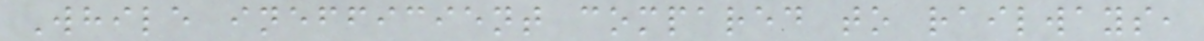While inefficient compared to railways,
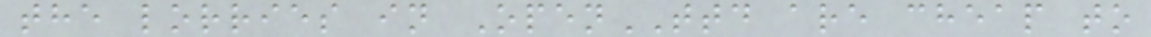the lorries in OpenTTD are cheap to
